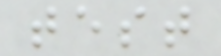test
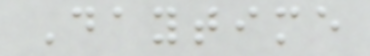Daytime
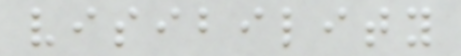visibility
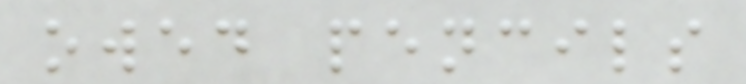owed pencils
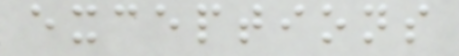exceptions
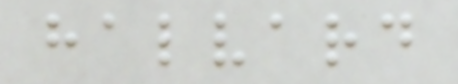halvard
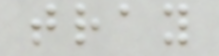tray
